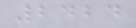2424
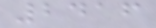2416
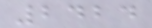2424
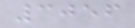3056
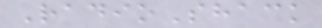RadioShack
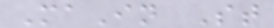MaIn St
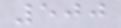500
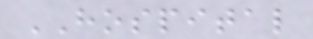HOSPITAL
